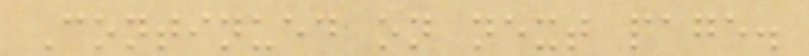Continued on next page.
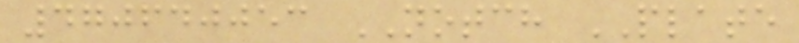470640053 NOTCH PLATE
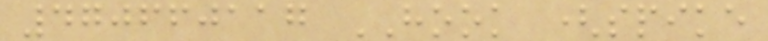470660117 HOOK (spike
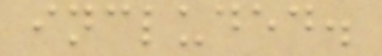included.
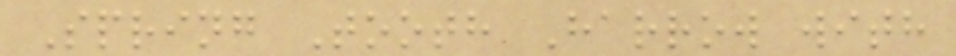Spring Tooth Harrow with
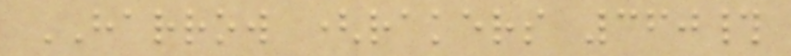HARROW (rakers 360#
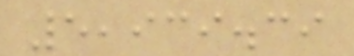5,939.39
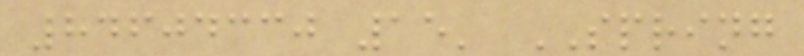84604330 15' SPRING
